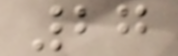27
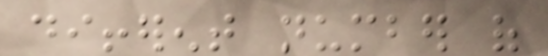different number of
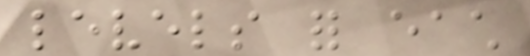levels for each
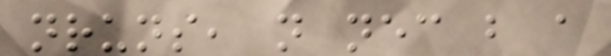nruns, not necessary but a
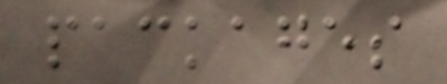packages
